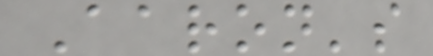Aaron's
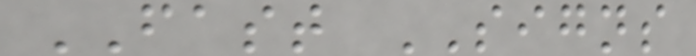FAST SIGNS
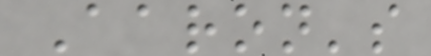Aaron's
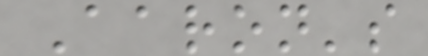Aaron's
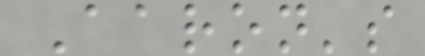Aaron's
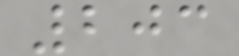203
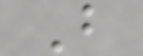B
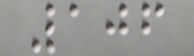106
